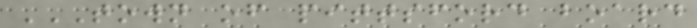TOWN OF PITTSFORD BOARD
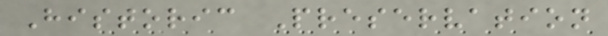Historic Preservation
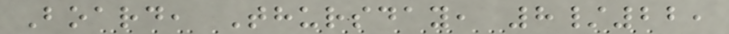Board, Thursday, 8/22,
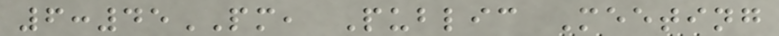6:45PM, Public Meeting
